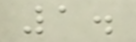1.
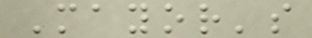Mayor's
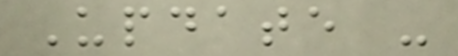Update -
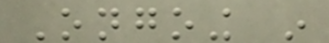Ongoing in
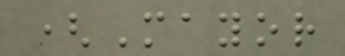(Mayor
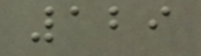129
